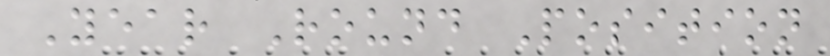Year Round Position
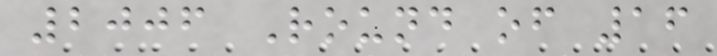2006 Round of 16
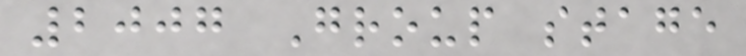2007 Group stage
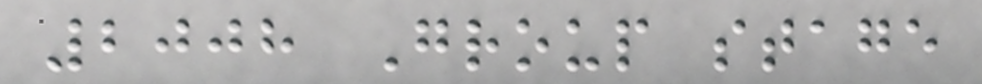2008 Group stage
